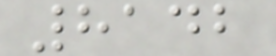8142
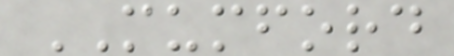MUMFORD
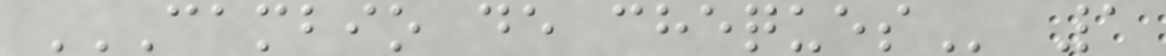CAMBIO DE CHEQUES 1
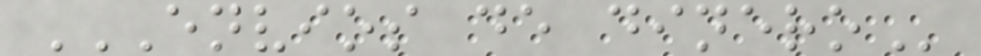ENVIOS DE DINERO
